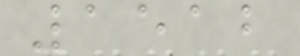1512
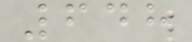648
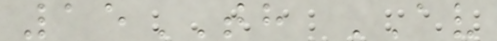15TH AV
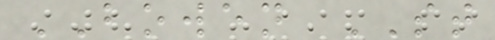BOWEN ST
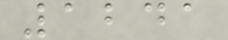1241
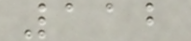112
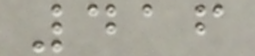416
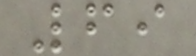69
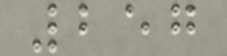257
